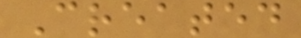Created
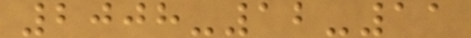2008-12-11
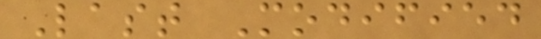Last Modified
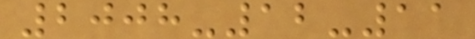2008-12-11
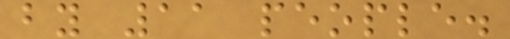by 11 people.
